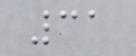31
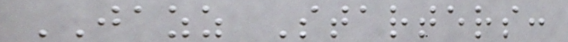JAZZ Starters:
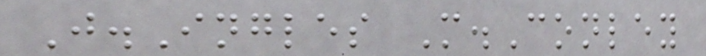J.Ingles M.Conley
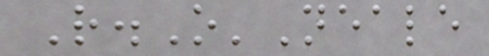R.O'Neale
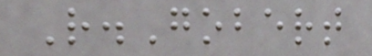R.Gobert
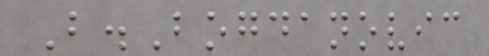B.Bogdanovic
